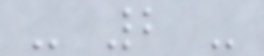- 2 -
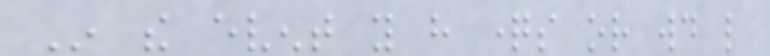In the event you have questions or would like
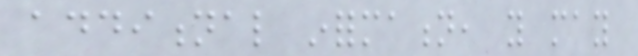additional information, you may
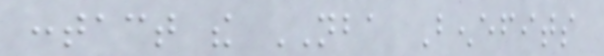contact the NBA Benefits
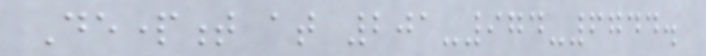Department at 201-974-6744.
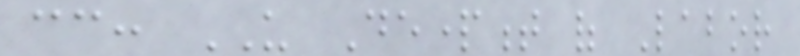cc: US Department of Labor
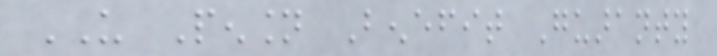US Pension Benefit Guaranty
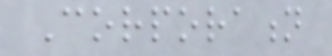Corporation
